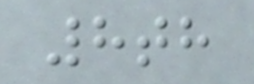8th
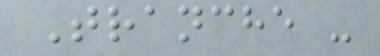Tranche -
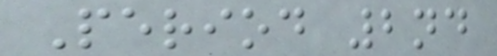Period 2nd
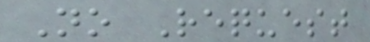No Request
